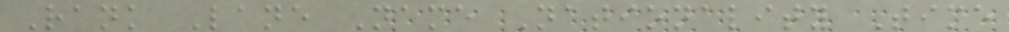Rank Lane Name Nationality Time
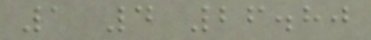1 4 26.80
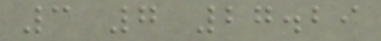3 7 27.29
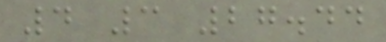4 3 27.44
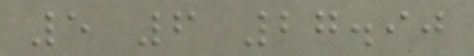5 6 27.90
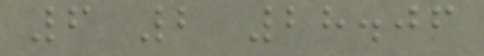6 2 28.06
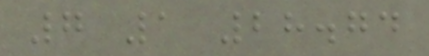7 1 28.74
